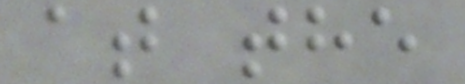at the
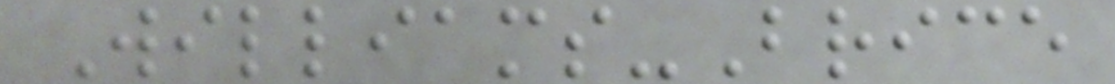Williams-Brice
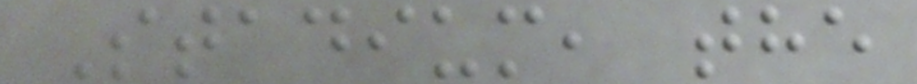Stadium, the
